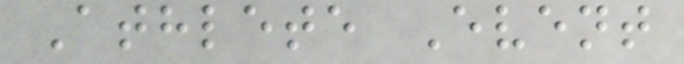Athlete Event
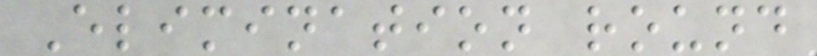Elimination round
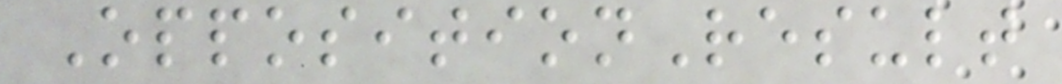OppositionResult
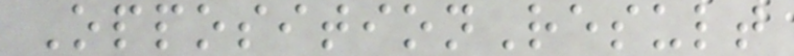OppositionResult
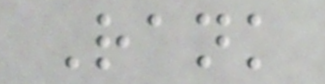Rank
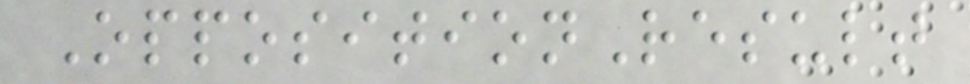OppositionResult
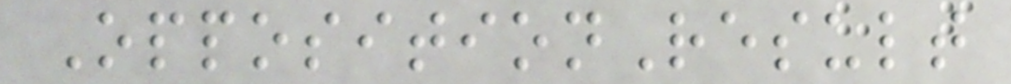OppositionResult
